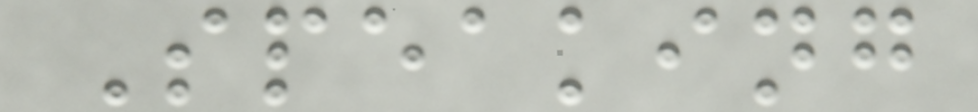Speaking
